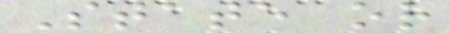State or
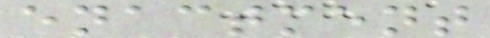enactment
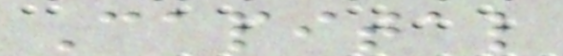Capital
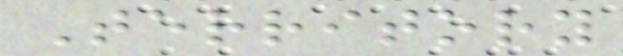Territory
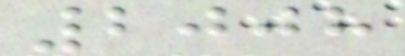2008
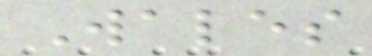Wales
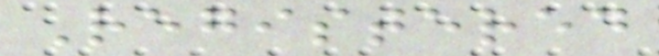Registered
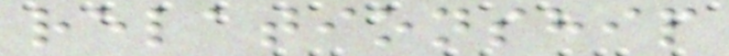relationship
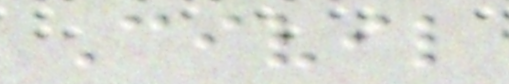Civil
